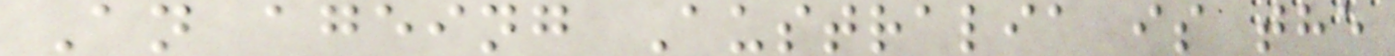An ageing Australia is the
